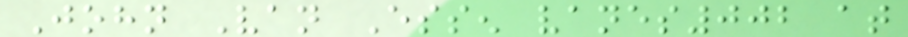John Van Essen vanes002 at
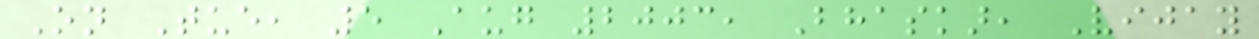On Tue, 5 Aug 2003, Bhaskar, Vijay
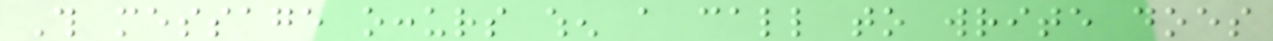This message occurs when a call to write does
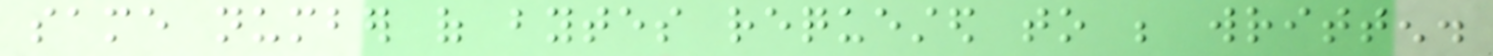same number of bytes requested to be written.
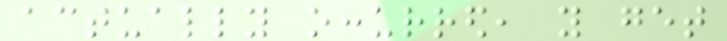actually occurred, you get
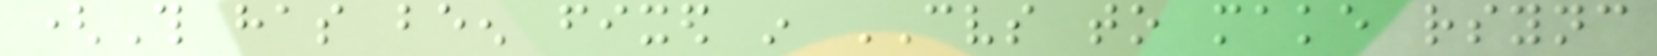(This has been fixed in CVS to make rsync
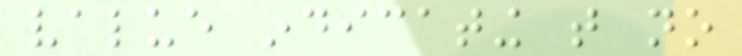value indicating that no
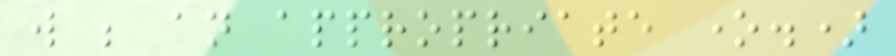will be an appropriate one.)
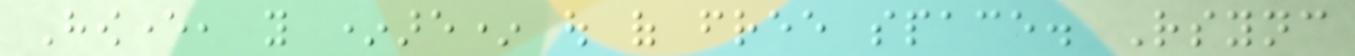However, you *are* out of free space. Rsync
